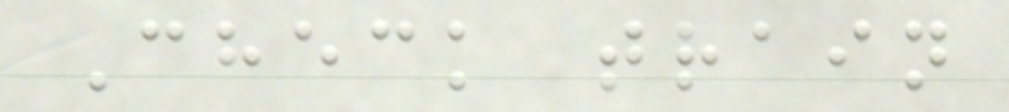Check train
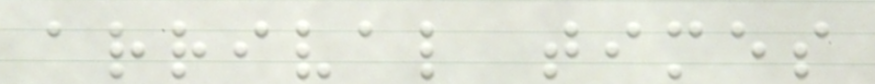arrival times
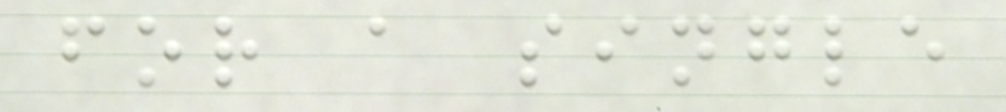for a single
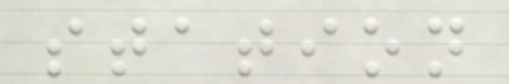station
